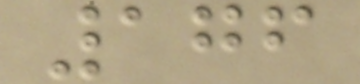176
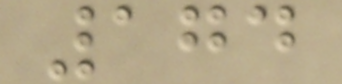174
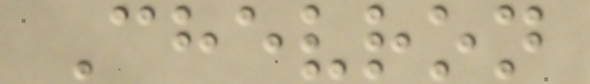Chevron
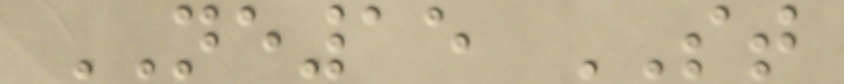NE15 ST
